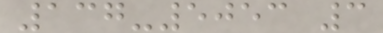137-5053 3
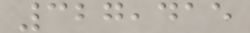327,415
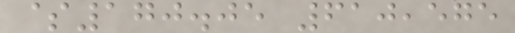$170.05 610,575
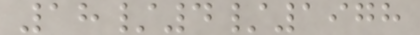18/4/1978
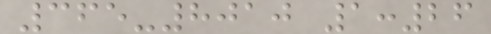365-8010 1:26
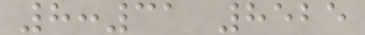8:31 8525
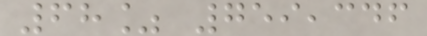68% 759,346
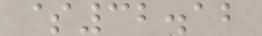$32.12
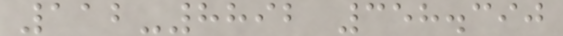112-8892 358.390
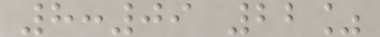8:09 22%
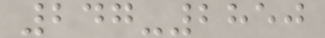247-2850
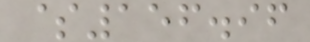$156.96
